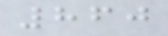860
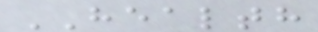HEALTH
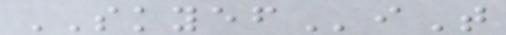SKYEFiT
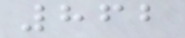862
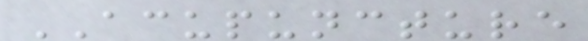ACUPUNCTURE
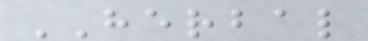HERBAL
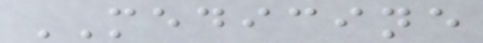MEDICINE
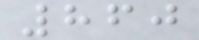860
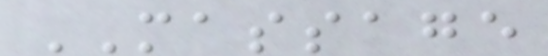MASSAGE
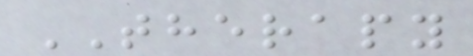THERAPY
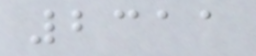2311
